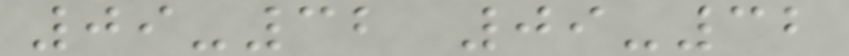09-32 09-32
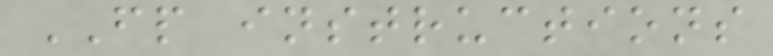FP instructions
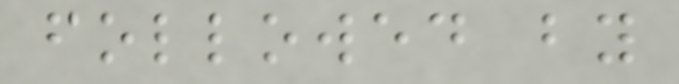followed by
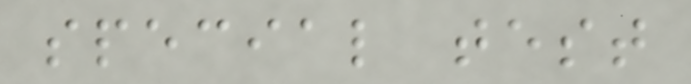special test
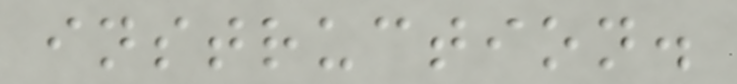instruction.
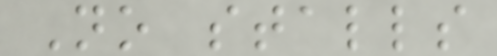No stalls
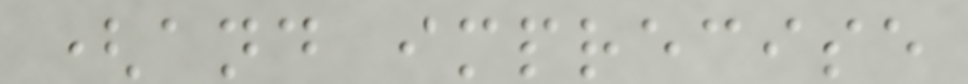(and imprecise
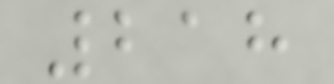218
